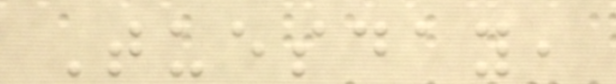Tuesday,
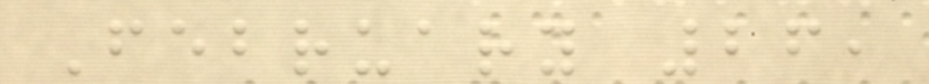February 26,
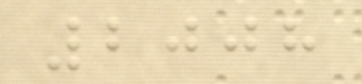2008
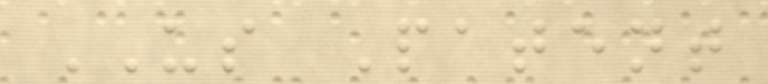US Patent
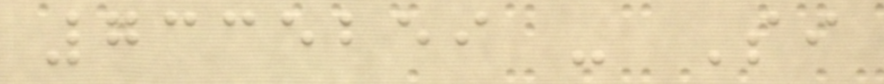7335259 - Si
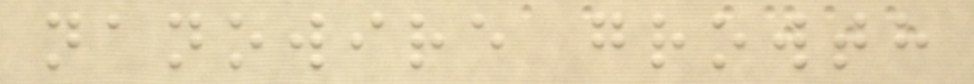nanowire growth
